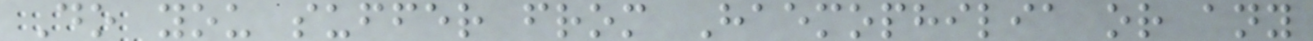Do you suffer from Haemophilia or any
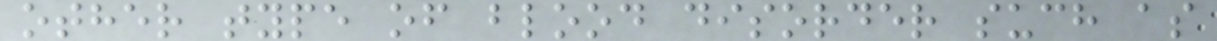other type of blood disorder such as
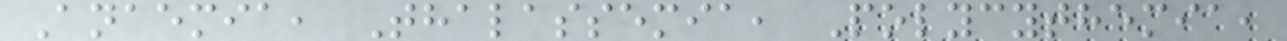Anaemia, Thalassemia, Polycythemia,
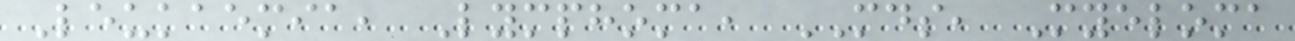Leukaemia, Lymphoma, MDS, Myeloma
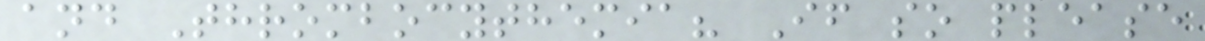and Thrombocythemia? If so please
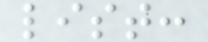list:
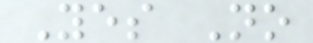Yes No
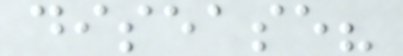disease?
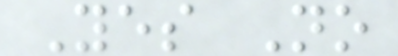Yes No
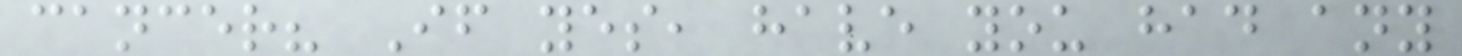cancer? If yes, have you had any
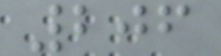206
